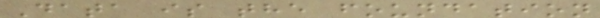Data is the foundation
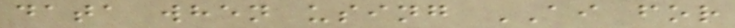data when using AI for
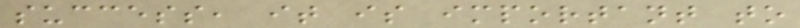success, it is important to
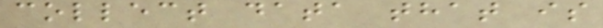collect data that is
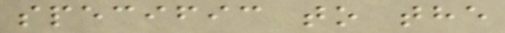specific to the
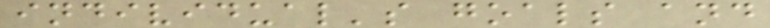individual's goals and
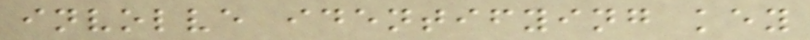involve identifying key
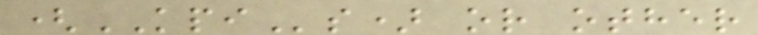(KPIs) or other
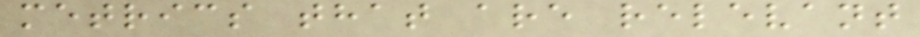metrics that are relevant
